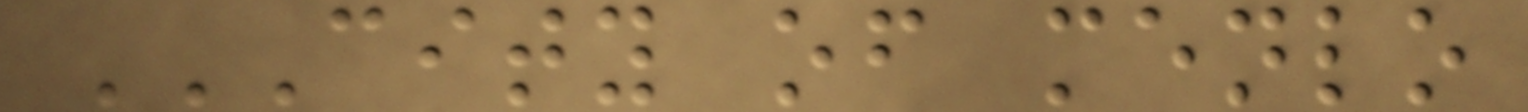CITY OF MENLO
